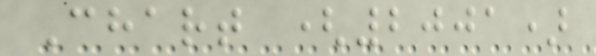Chart (2001)
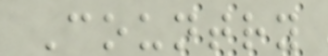Country
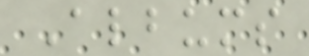Albums
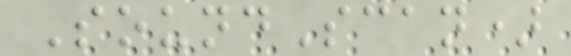SoundScan)
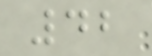42
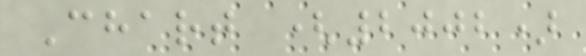Chart (2002)
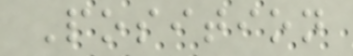Position
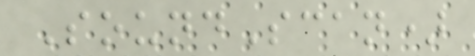SoundScan)
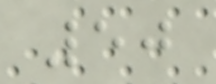50
